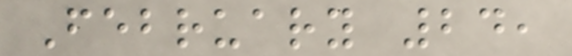February 24,
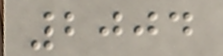2004
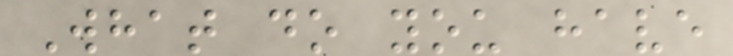What do you have
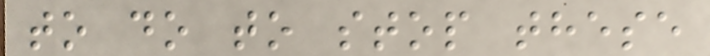to do to stop these
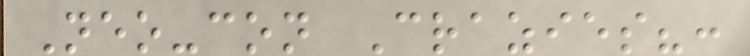Neo-con Crazies?:
